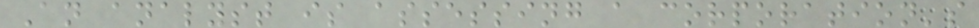An analyst is assessing a corporation's
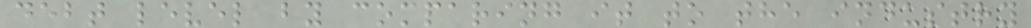debt level by comparing it to the industry
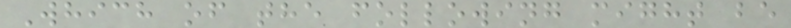Which of the following might be
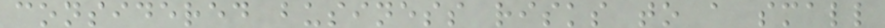considered business risks to a small
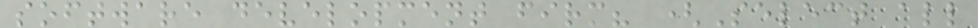software development firm? (Select all
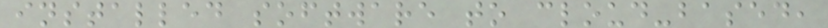installed software to cloud-based,
